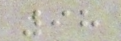98
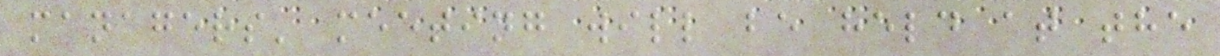managers' meeting will be held at the
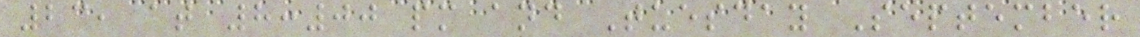23, at 8:00 pm and Tuesday September
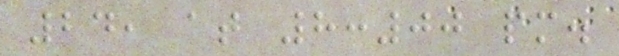24, at 8:00 pm.
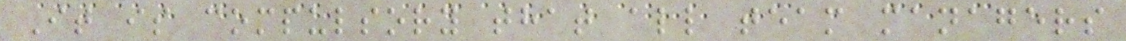It is compulsory that all team managers
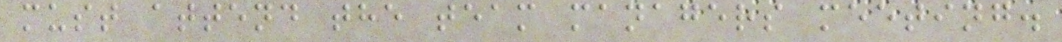must attend the team managers meeting.
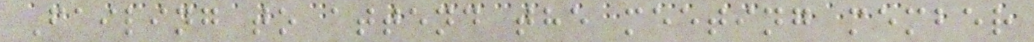Failing to attend the meeting member
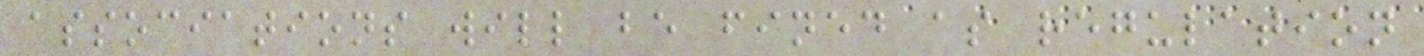associations will be fined as regulation
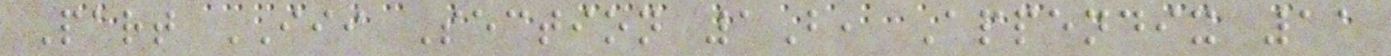Part III Section 1B, Appendix 11
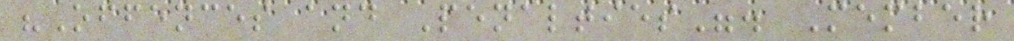"Offences and Penalties". Member
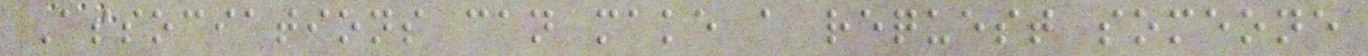Associations can make a request someone
